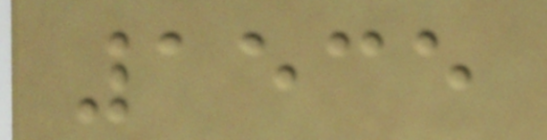1535
